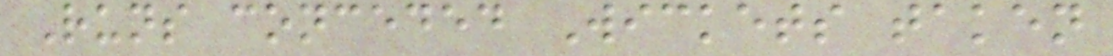Runs conceded Wickets taken
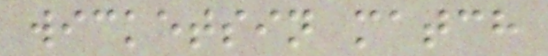wicketsin match
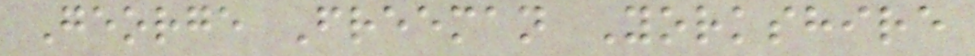George Freeman Yorkshire
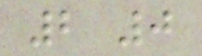2 0
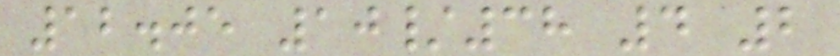12.05 10/38 4 2
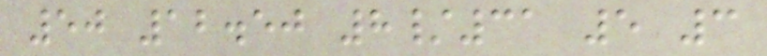50 12.50 8/31 5 3
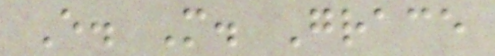E. M. Grace
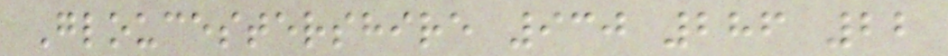Gloucestershire 930 286 22
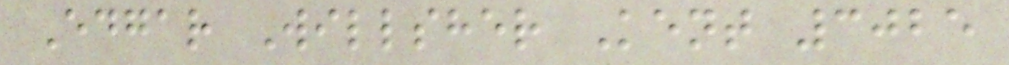Edgar Willsher Kent 3025
